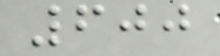600
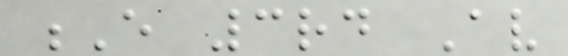E 3rd Av
